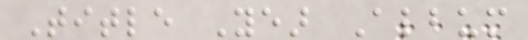Title Year Album
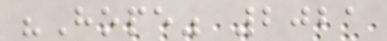"Hope" 2021
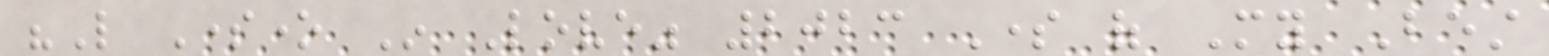"Like Someone In Love" 2023 Some of My Best
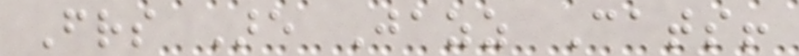Friends Are Jazz Cats!
